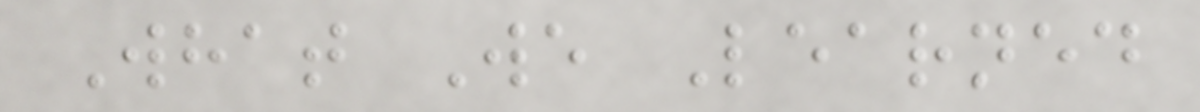What We Learned
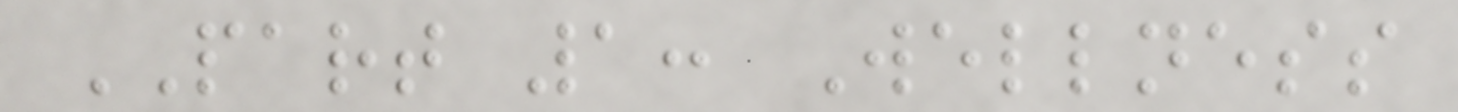PART 1: Wellness
